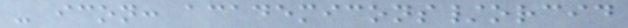- icon: academicons/orcid
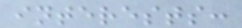interests:
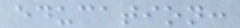education:
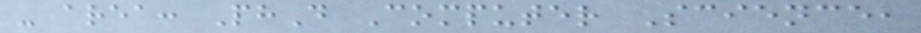- area: PhD Computer Science,
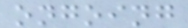ongoing
